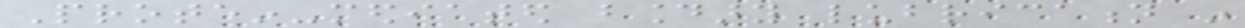Protein-mediated boundary lubrication in
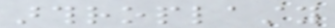arthroplasty
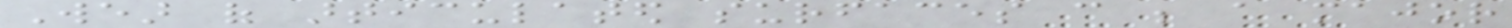Wear of articulated surfaces can be a major
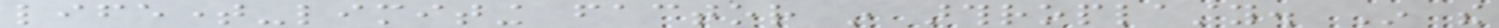lifetime-limiting factor in arthroplasty. In the
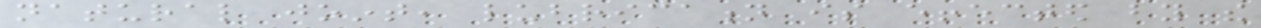natural joint, lubrication is effected by the
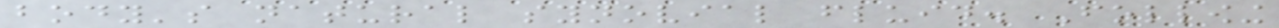body's natural synovial fluid. Following
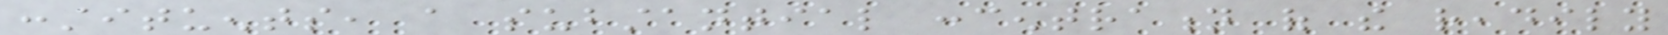constituents, a substantial concentration of the readily
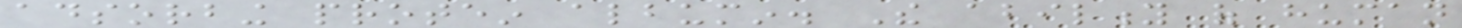adsorbing protein albumin. The ability of human
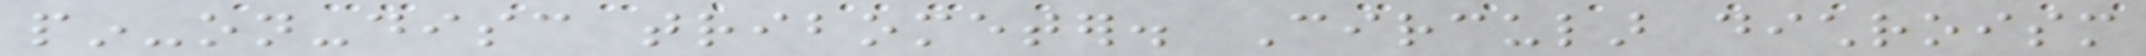pin-on-disc tribometer. Circular dichroism
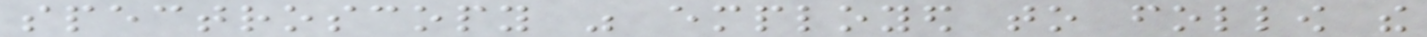spectroscopy was employed to follow the
